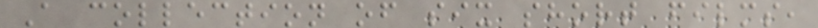A collection of six short films,
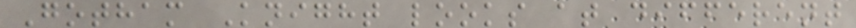Gotham Knight looks at different
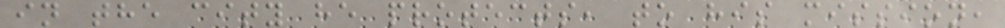in the city he protects, to his mission,
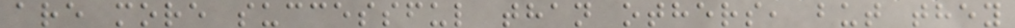are more successful than others, but they
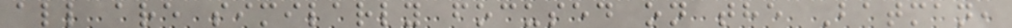all are similarly focused on the Batman,
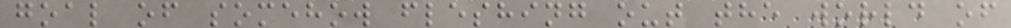goal of somehow fleshing out the world of
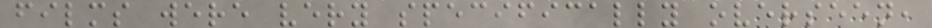films were very specifically overseen,
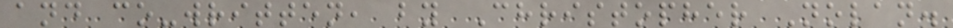and co-written, by Christopher Nolan.
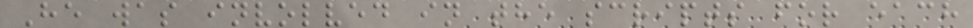He was involved in the scripts for each
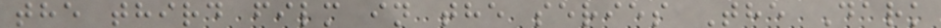the third film in the series The Dark
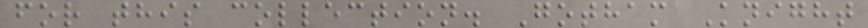for this collection. Gotham Knight
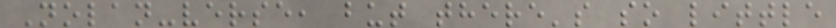Nolan-verse, but there's so little
